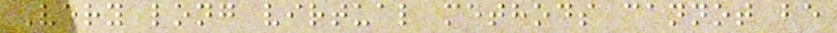Very long virtual methods cannot be
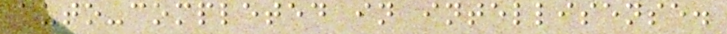auto-completed in intellisense.
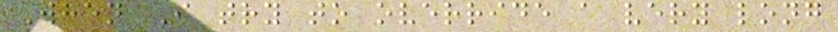When I try to override a very long
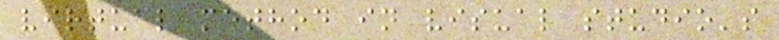virtual method in visual studio's
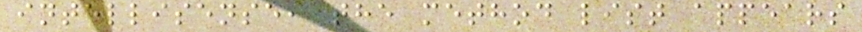intellisense, the method list appears
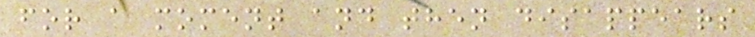for a moment and then disappears
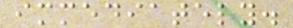immediately.
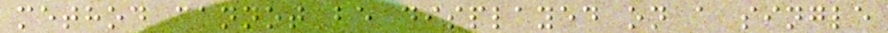method cannot be displayed on a single
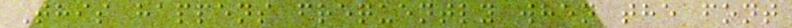This happens frequently when the font
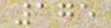175
